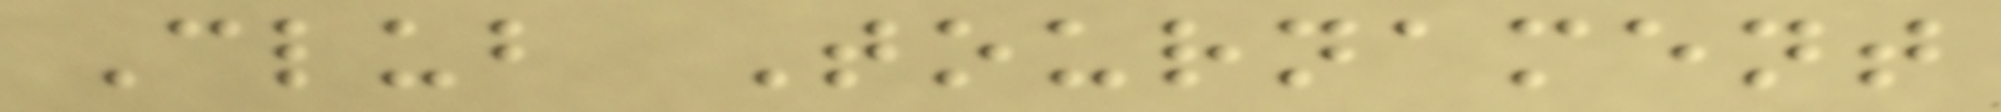Club Tournament
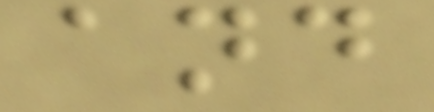and
